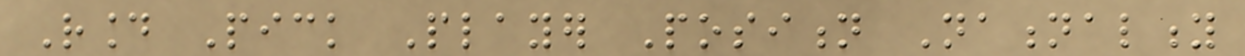Round Pick Player Position Nationality
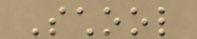School
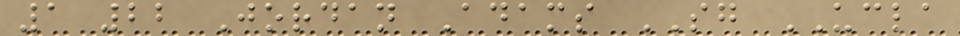1 22 Jordan Adams SG UCLA
